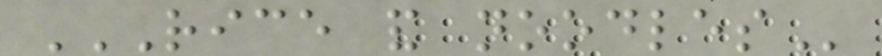RICE AND NOODLES
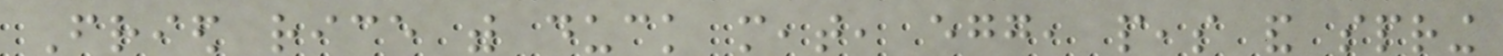Fried rice with duck meat, egg, peas and spring
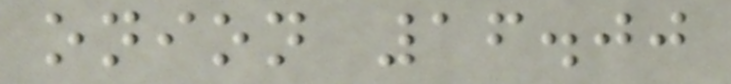onion 16.00
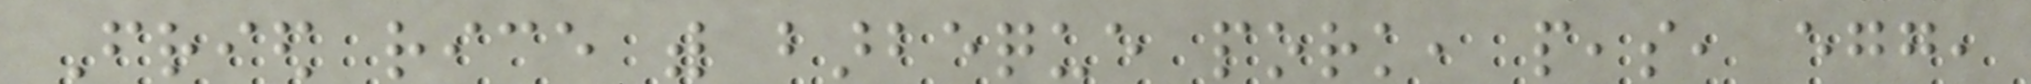Fried rice with barbeque pork, peas, egg,
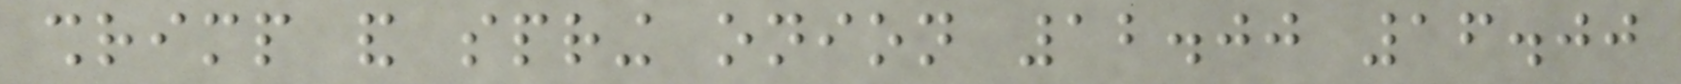shrimp and spring onion 12.00 16.00
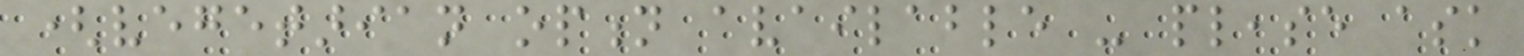(vegetarian option available - please ask
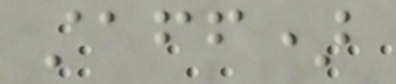staff)
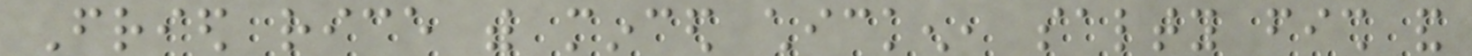Fried rice with minced chicken, salty fish and
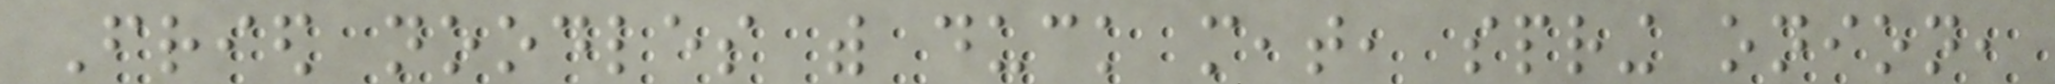Fried noodles with duck meat, spring onion,
